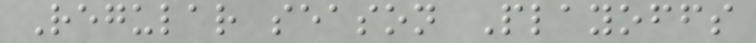Regular season Playoffs
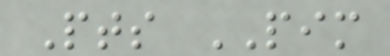Pts PIM
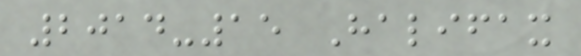2014-15 Halifax
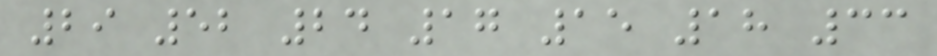29 52 24 17 15 18 33
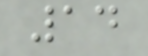14
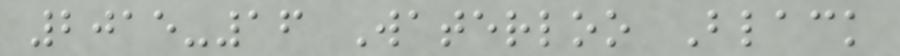2015-16 Waterloo Black
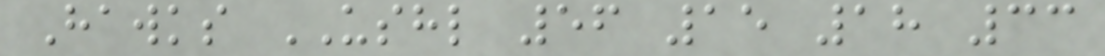Hawks USHL 56 15 18 33
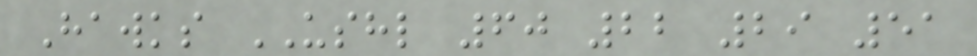Hawks USHL 60 22 29 51
